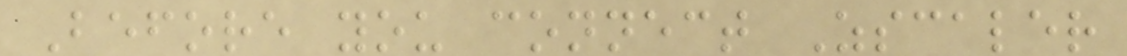Before you connect Zscaler
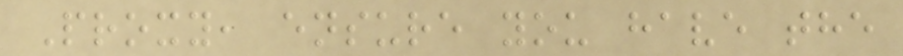Proxy, ensure you have the
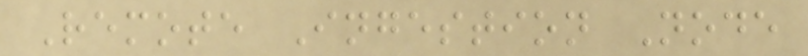Remote Ingestion Node
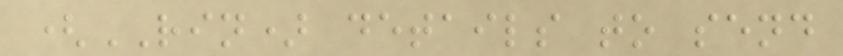(RIN) details to send
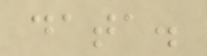data.
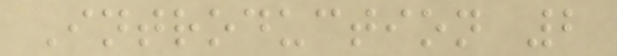Introduction 2
